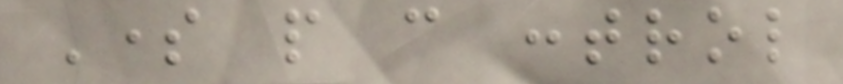Some people can control
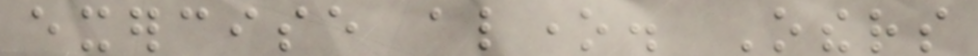exercise alone. Others
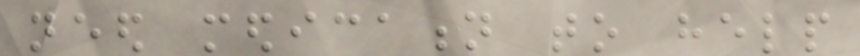need medication to help
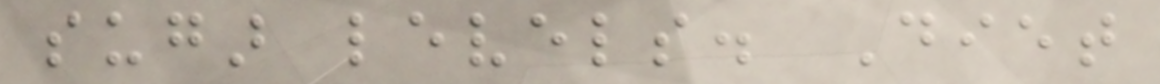sugar levels. Diet
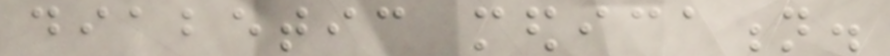diabetic medication.
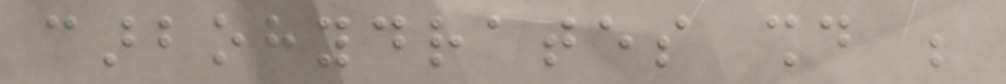carbohydrates should be
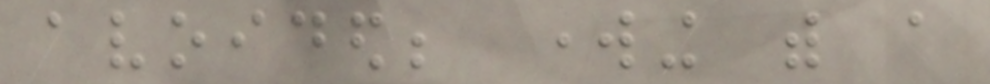avoided; working with a
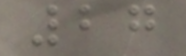27
